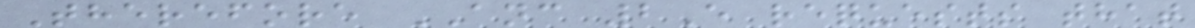Therefore ANC 2E requests that
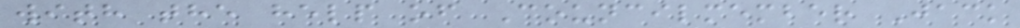with the help of Councilmember Jack
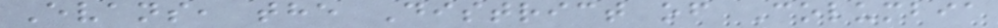Evans, the District of Columbia
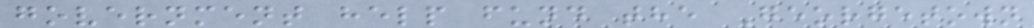government help fund the Georgetown
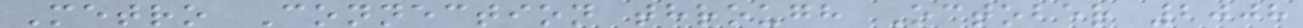Metro Connection through October 2008
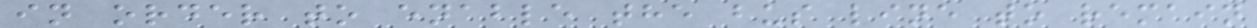in order to enable the bus line to remain
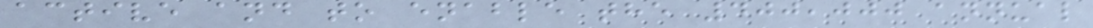active and to enable the 400,000 annual
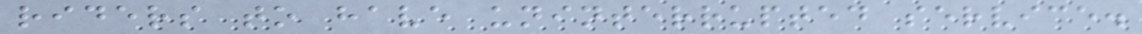riders to have uninterrupted service.
